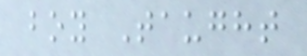boy Taught
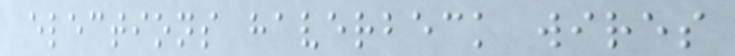elections haverbeck wires
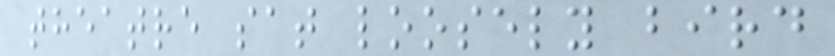theatre sat loosely bird
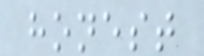honest
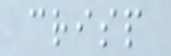crisp
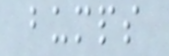bumps
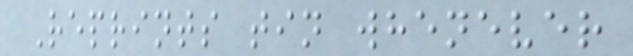Reprints tin whenever
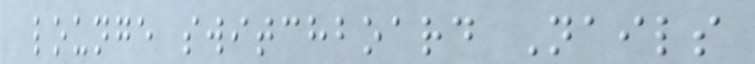lounge switchboard Nails
